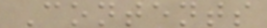Contents
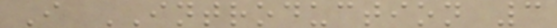I INTRODUCTION 3
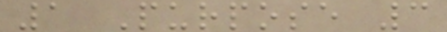1 Purpose 3
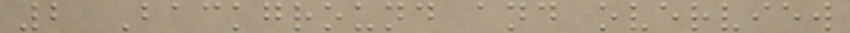2 Background and overview
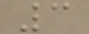3
